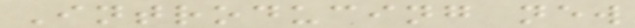Introducing new
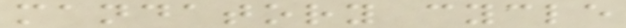mandatory cycle
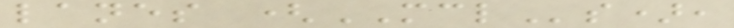lanes (MCLs),
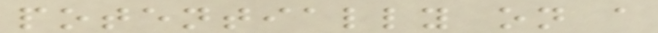potentially on a
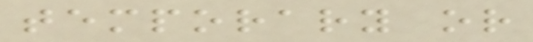temporary or
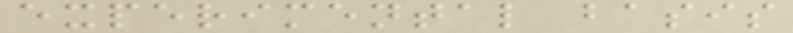experimental basis
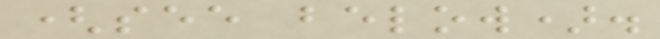(see below).
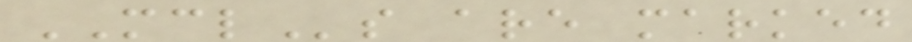MCLs are marked
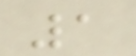1
